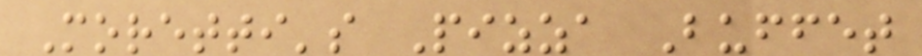Moretti's Pizza Buffet
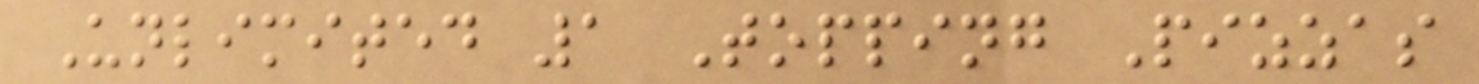Unlimited 1 Topping Pizzas
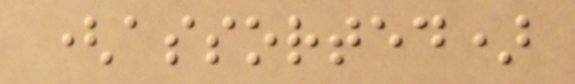(assorted)
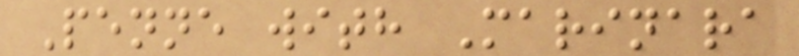Penne with Marinara
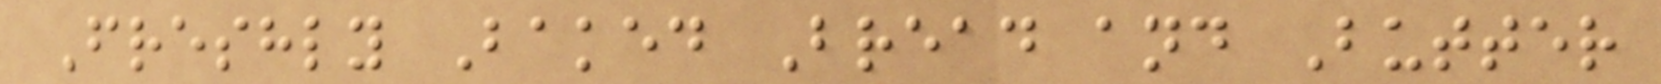Freshly Baked Bread and Butter
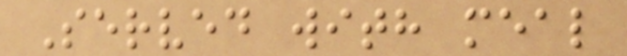Served with meal
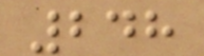248
